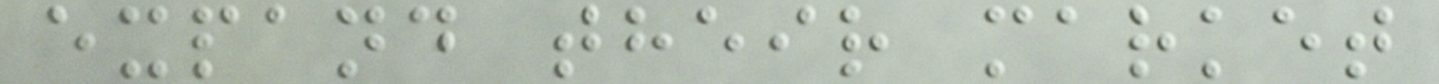expand their market
